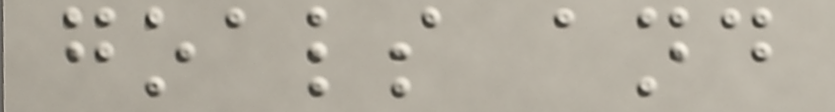goals and
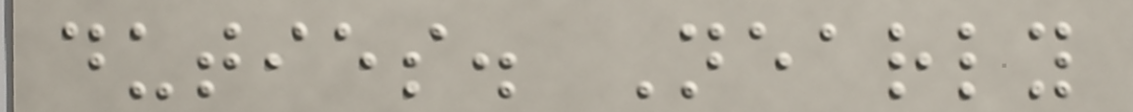duties. Nearly
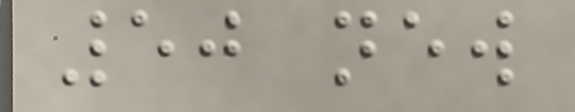50 new
